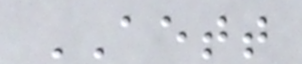AETT
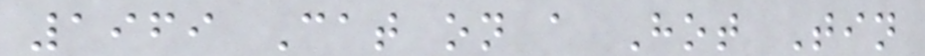1969 Cat on a Hot Tin
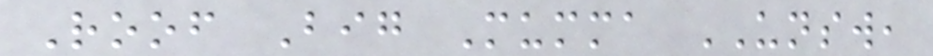Roof Big Mumma UNSW,
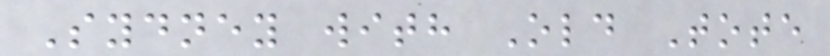Sydney with Old Tote
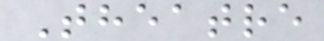Theatre
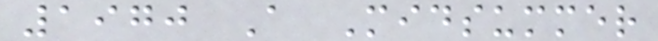1970 A Midsummer
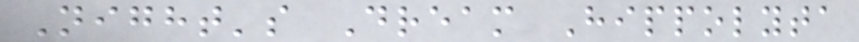Night's Dream Hippolyta
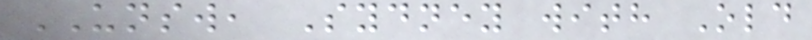UNSW, Sydney with Old
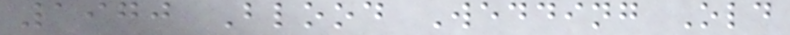1970 Blood Wedding Old
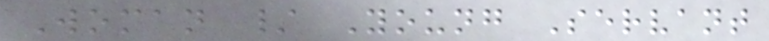Woman / Young Servant
